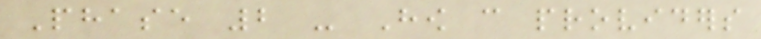Phase 2 - How can providers
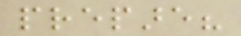prepare?
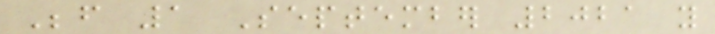Before 1 September 2021 you
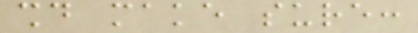should make sure:
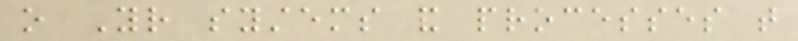o Your systems and processes that
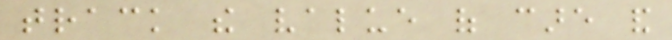track the value of care and
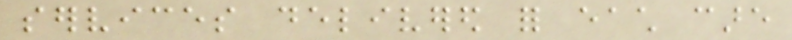services delivered for each care
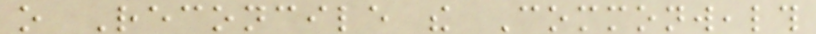o Reconcile the Commonwealth
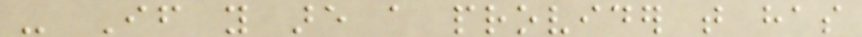- If you are a provider that has
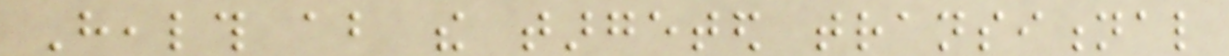Health about the targeted transitional
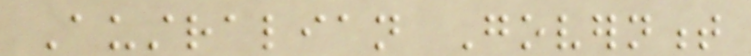Australian Government
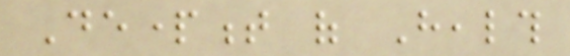Department of Health
